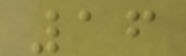16
